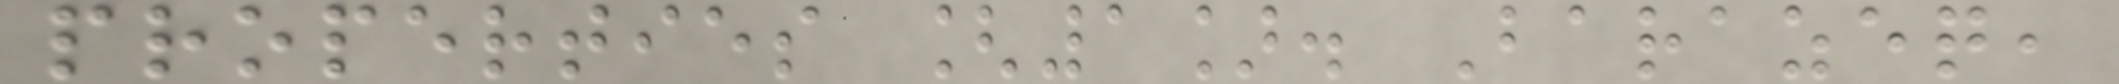properties [1]. Barazeq,
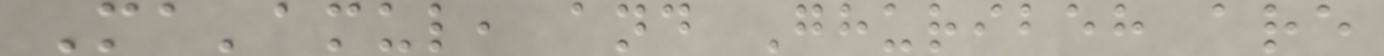Ma'amul, and Ghuribeh are
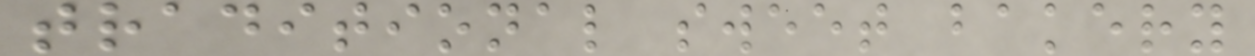traditional sweet bakery
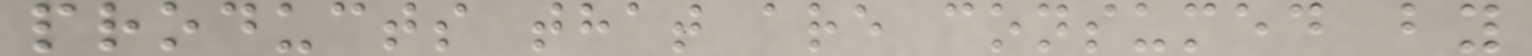products that are consumed by
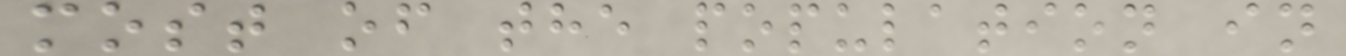most of the population in
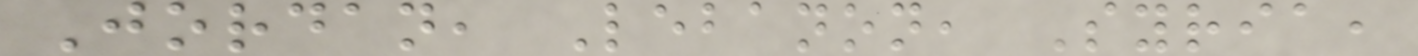Jordan, Lebanon, Syria,
